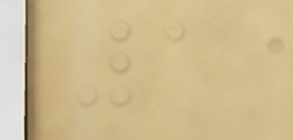1
